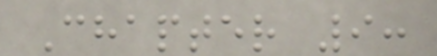Chapter 9:
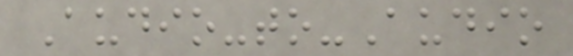Audio-to-Audio
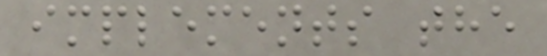implements the
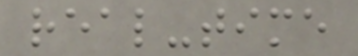real-time
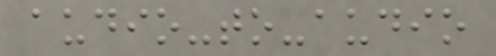audio-to-audio
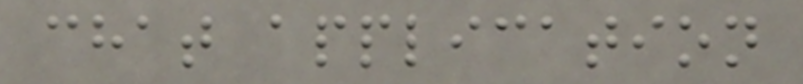chat application
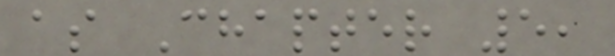as Chapter 5,
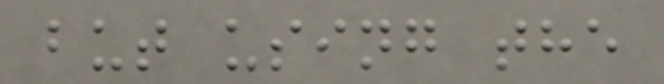but using the
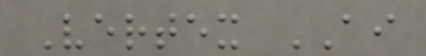Vertex AI
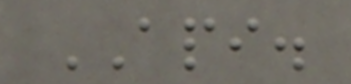API.
